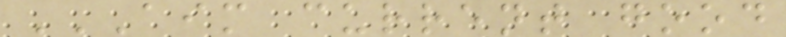AIM CURRENT GOOD
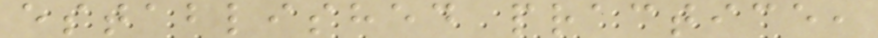established practice,
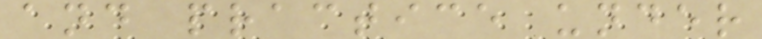and practice under
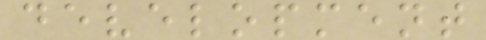development
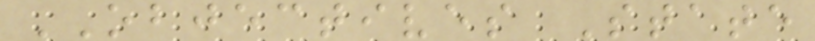OBJECTIVES State
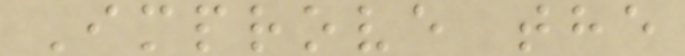Improve the
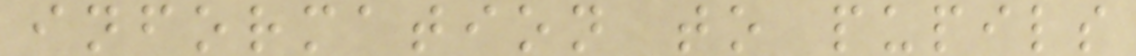information to pupils
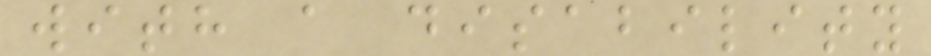with a disability
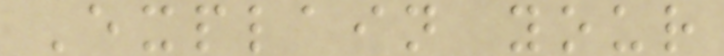Explain your
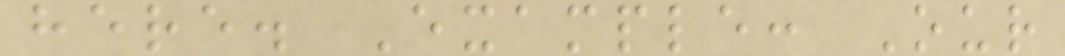here. Example: Our
